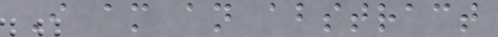I am an abstract
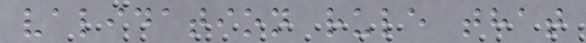validation rule that
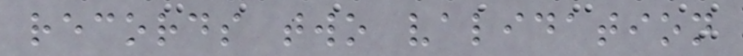records two validation
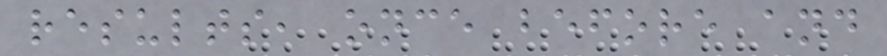results, once before and
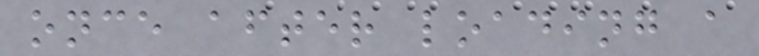once after loading a
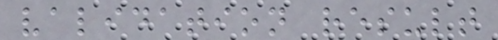validation result
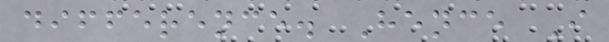difference. Hence I
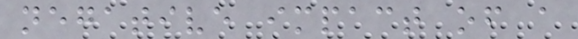negative impact of a
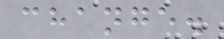change.
